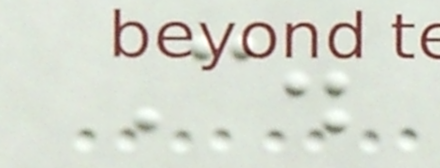C.
